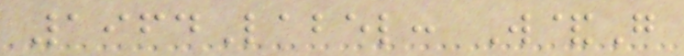1964Label: W&G
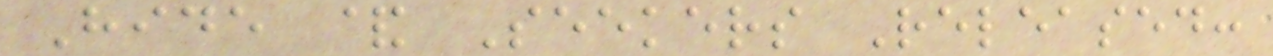Hide & Seekers Released:
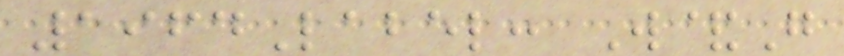1964Label: W&G
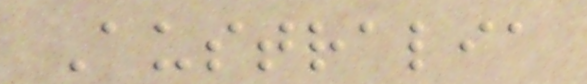Australia
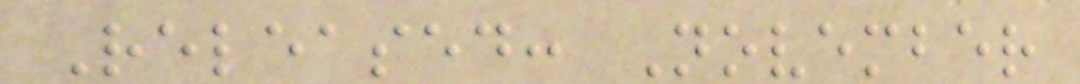Released: November
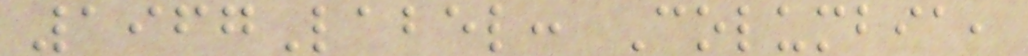1967Label: Columbia,
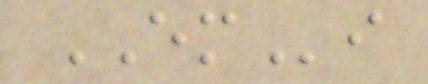EMi
